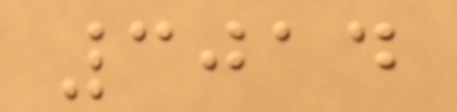3014
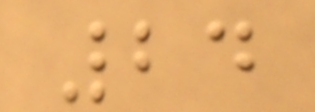24
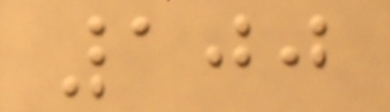100
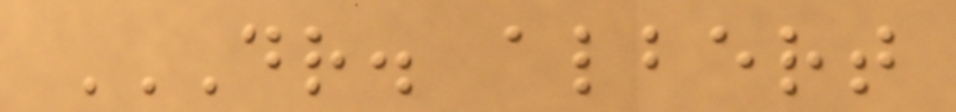DR. ALBERT
